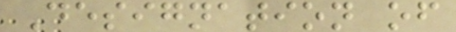Designation of
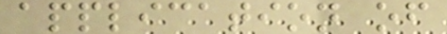application of
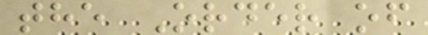the Order of
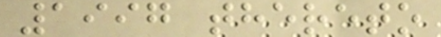1997 thereto
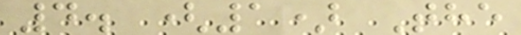4. (1) The
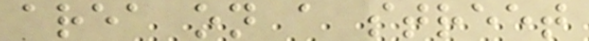area on a street
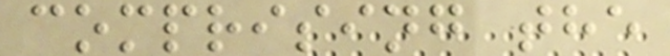comprising the
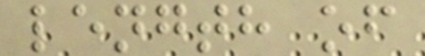length of
